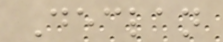Declan
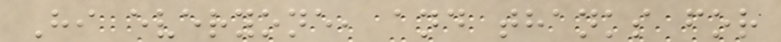Hi everyone, and thanks for
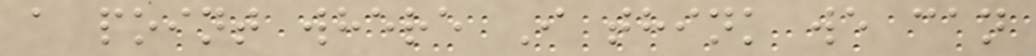a point where I think we can
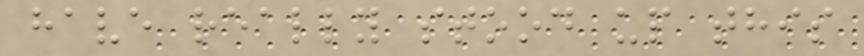have really stood up this
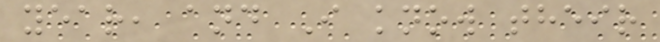year, and I know their
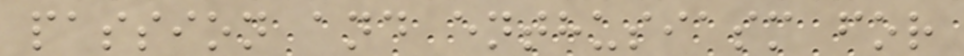passion and enthusiasm for
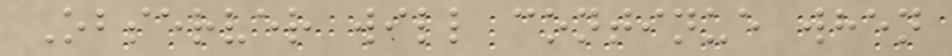Observer will continue when
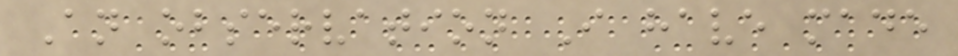An observation I have made
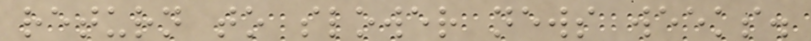return to slower news weeks.
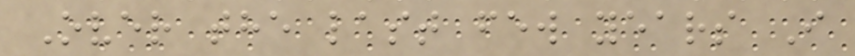Over the last few years I
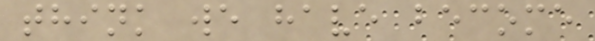think we have become
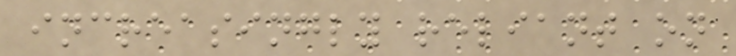increasingly reliant on
